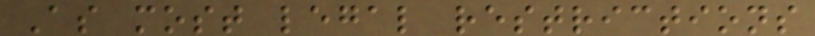As most legal restrictions
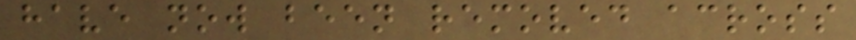have now been removed across
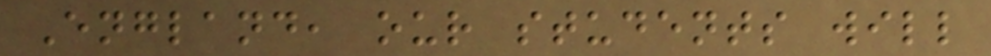England, our students will
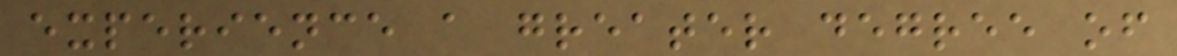experience a greater degree of
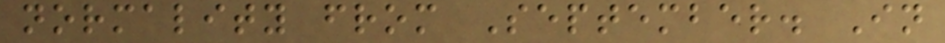normality from September. In
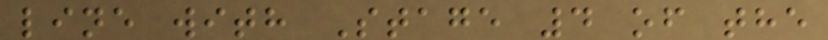line with Stage 4 of the
